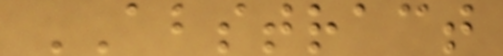ABSTRACT
